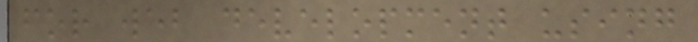for web development using
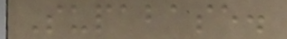Supabase.
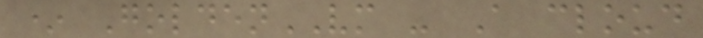* GoldenVM - A cloud
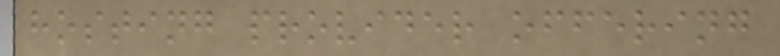hosting provider offering
